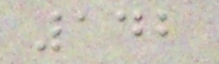142
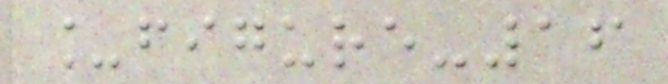_figure-16
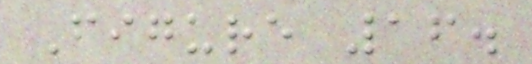Figure 16.
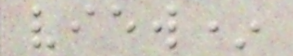view*
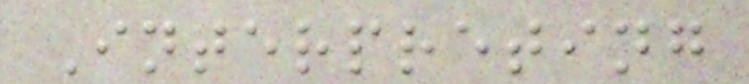Interpreting
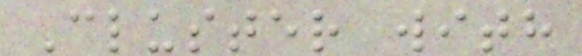Cluster with
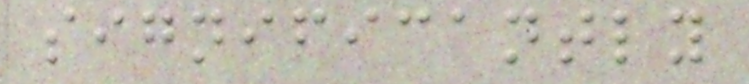significantly
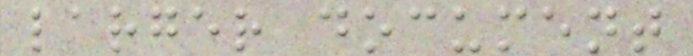larger document
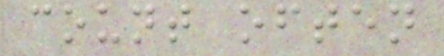count often
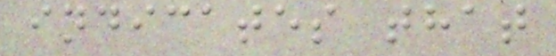indicates that
